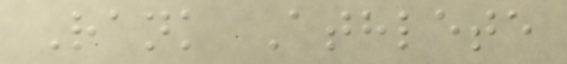Rank Athlete
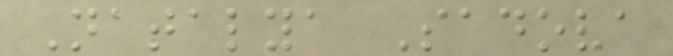Natalya Sadova
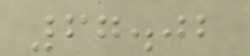67.02
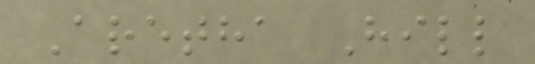Aretha Hill
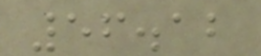56.12
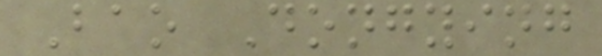Bao Dongying
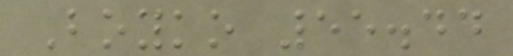Boyko 55.44
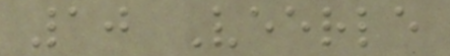10 Veerle
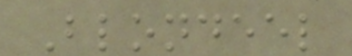Blondeel
